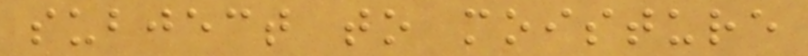subject to moisture
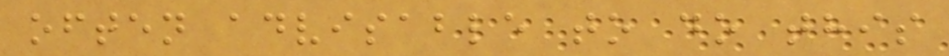often advisable to do this
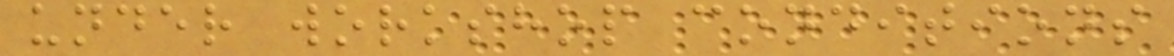under workshop conditions
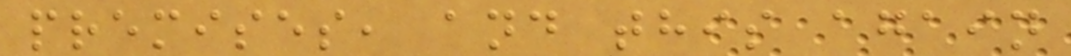premises, and this again
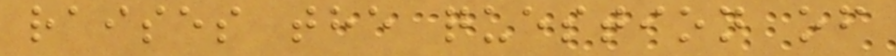raises the question of
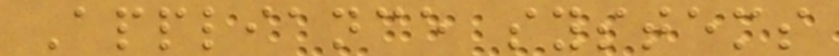Appliance systems
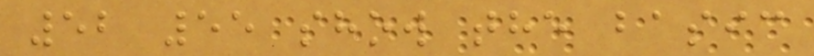52 55 show the basic
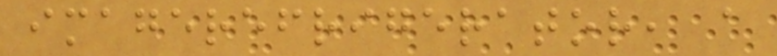imagerefrigerator, a
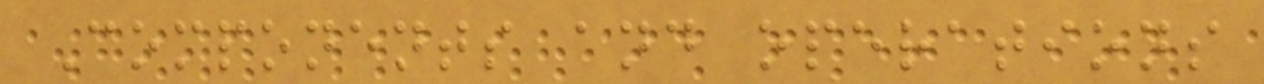Components and operations
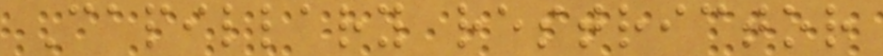Capillary restrictor
